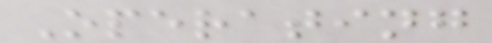Operating
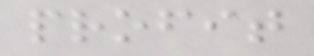profit
